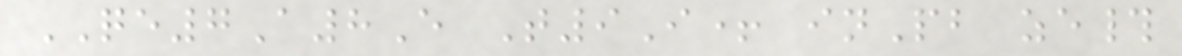QE7A8E T9I+ inPb ze#
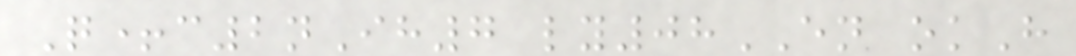Q+c2nIh7 ly08EN okH
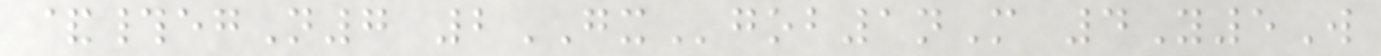&#egN7 2GXgob1nM 4Y5W
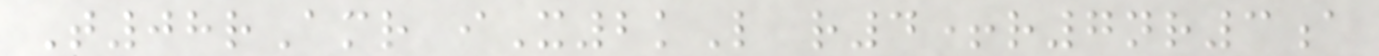T08rAmr iX2kL r4+r7nr3a
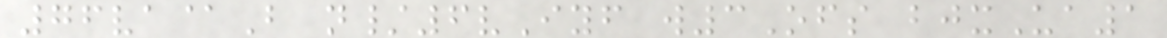76va@B n/6vIyf w3Ofs bjxUa1
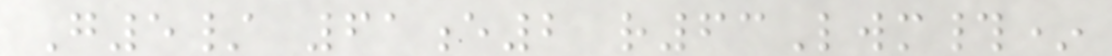G5/ 61e2 r63Lwm#*
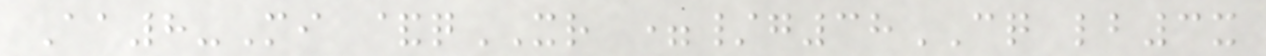Aa8-Mi &qXR =/g38CQ lb3x
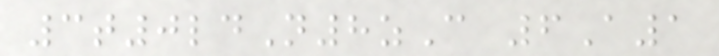3t0ldN8zC 6A1
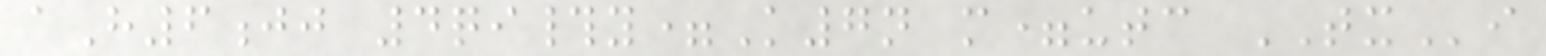aH6jj 4qi#y=K7n m=utc TXi
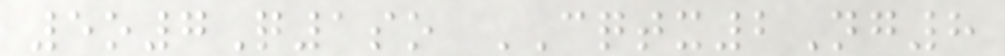5o7Q1so CQTX2Ng8
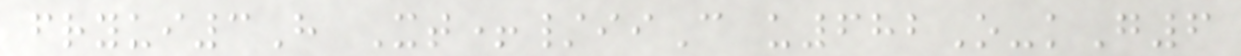fryui3H Xt+/iiC u682O-kG6
